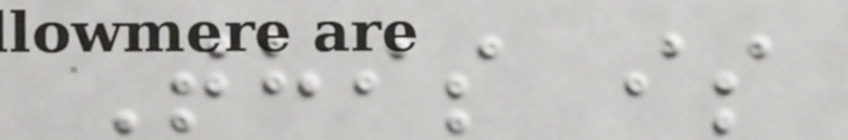This is
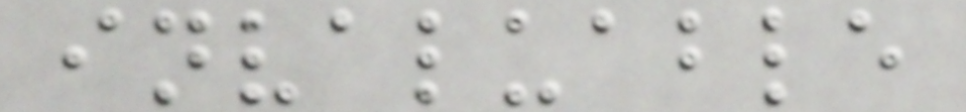invaluable
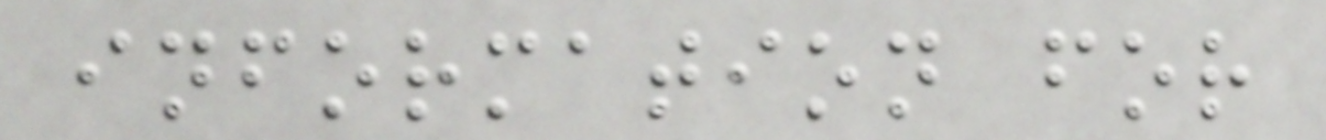information for
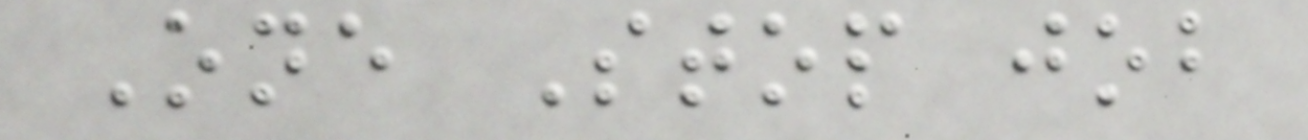One Stop job
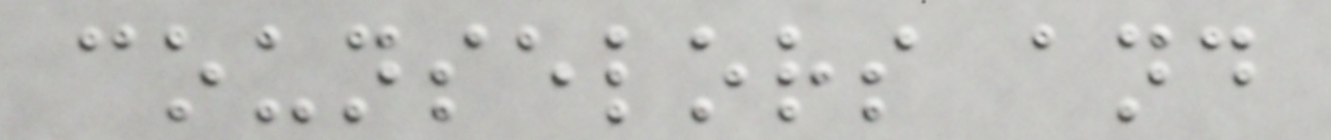counselors and
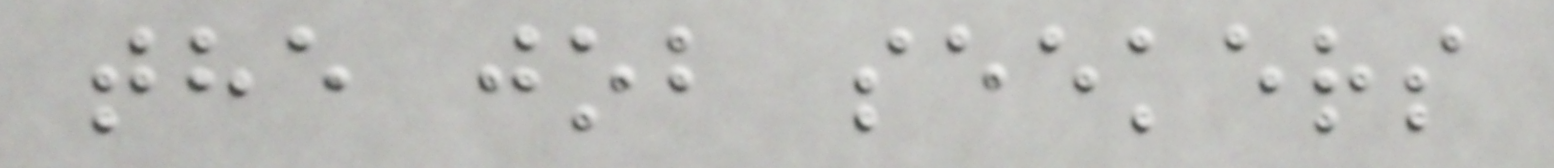the job seekers
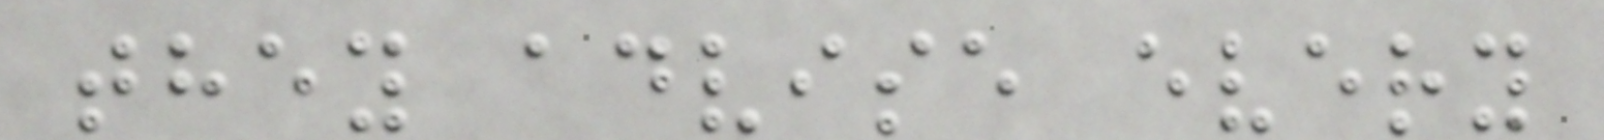they advise every
